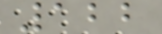122
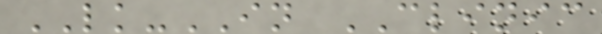LK-IN CLINIC
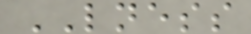LNESS
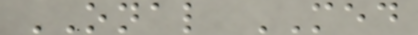ONAL MED
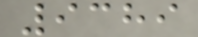9389
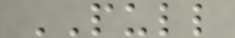PULL
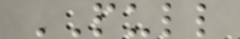PULL
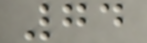74
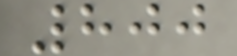800
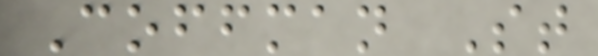Coffman St
